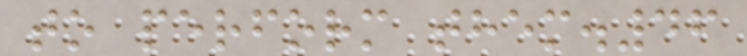to perform them.46
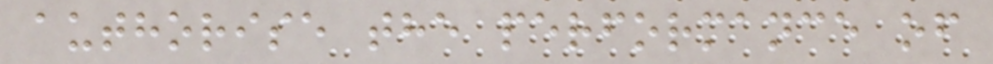authorise the performance of
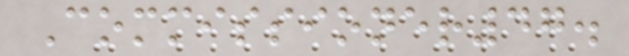Commissioner47.
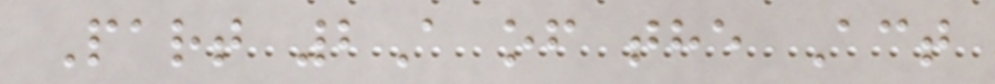Part 2A of the Act
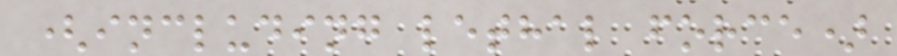(including lethal force)
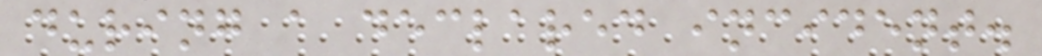during a declared incident.
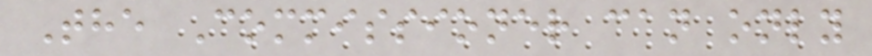The Commissioner can only
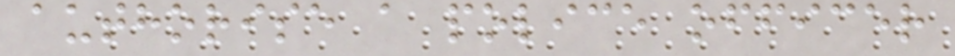authorise a police officer
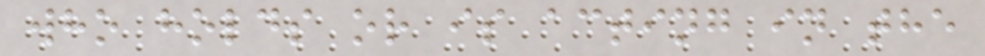who holds or is acting in the
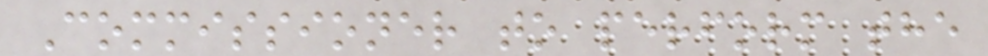Commissioner to perform the
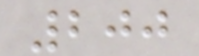200
